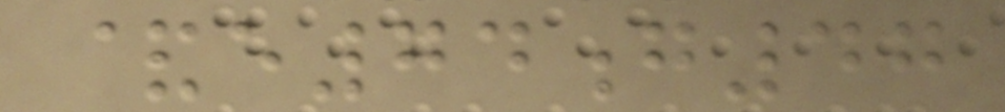&e74g47
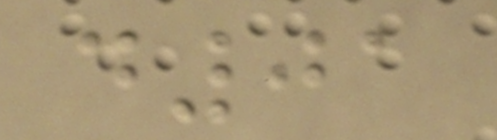d01
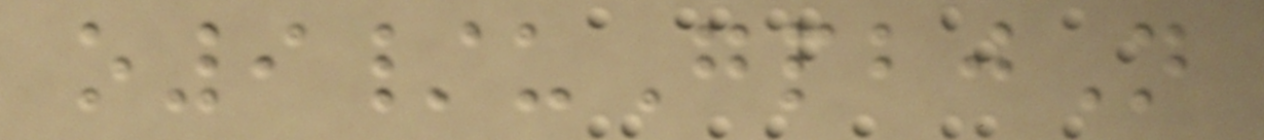o9/uGpbjN
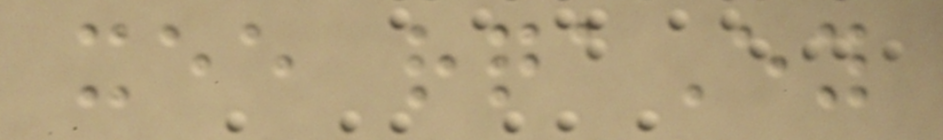xee rqaEy
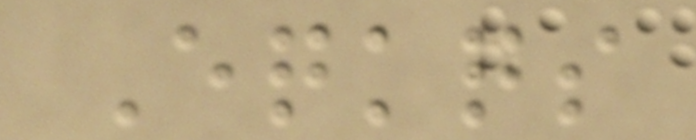Eqkqs
